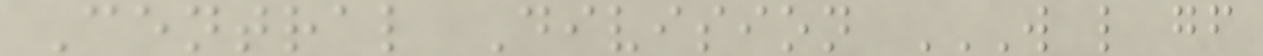Central Division W L GF
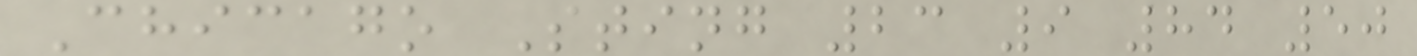Chicago Sting 23 9 84 50
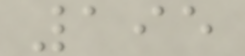195
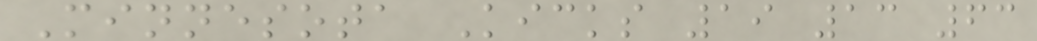Minnesota Kicks 19 13 63
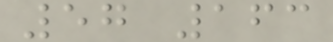57 163
